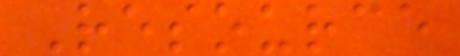Resource
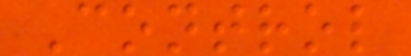Control
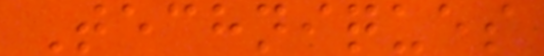Techniques
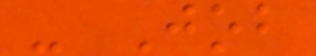- Job
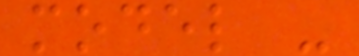model -
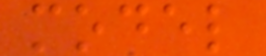model
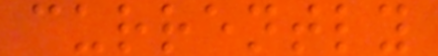currently
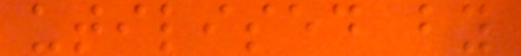utilised by
